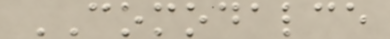COMODALCE
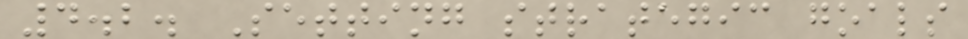4.2. Setting strategic goals
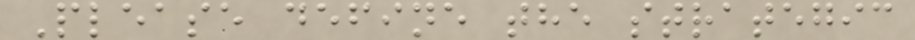Please define the strategic
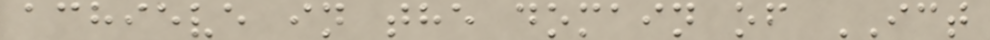achieve in the domain of ICT
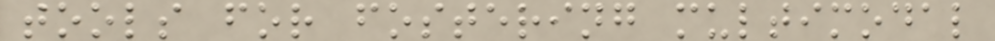tools for fostering multimodal
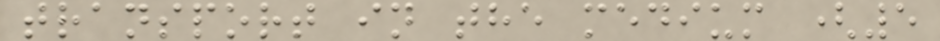transport in the medium (5
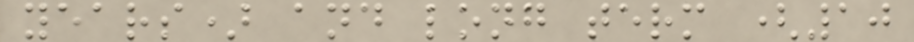years) and long term (10
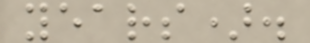years).
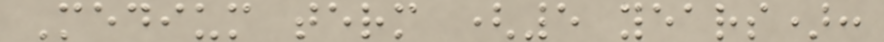Medium term (5 years):
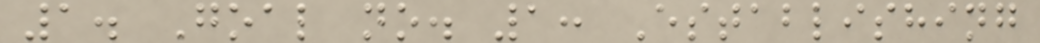1. Goal no. 1: Establishing
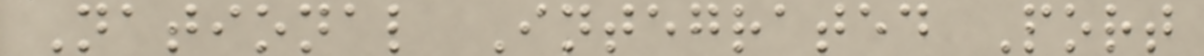National Integrated Port
